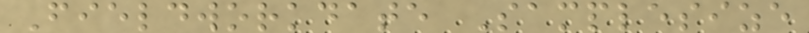Fieldworkdate Samplesize
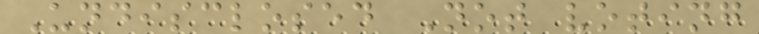Undisclosed Not voting
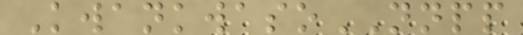KwankwasoNNPP
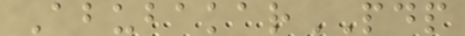AbubakarPDP
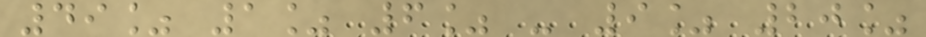49% 1% 6% - 9% 20%
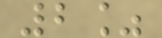2%
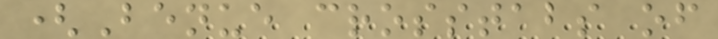(Benue crosstabs of
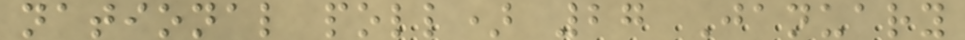national poll) 27 January
